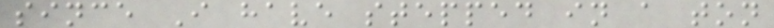since I have stepped in a ton
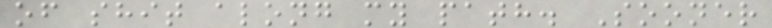of shit along my path. Sooner
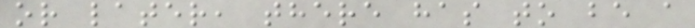or later, there has to be a
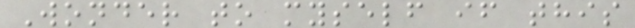Wonder to myself if this
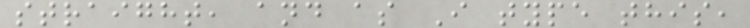straight, and as I type this,
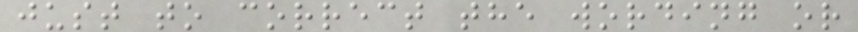just to correct the wording or
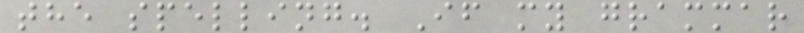the spelling. If my grammar
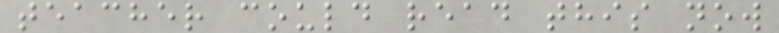teacher could read this now
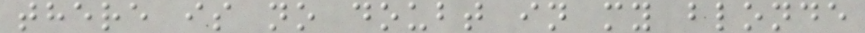there is no doubt in my blonde
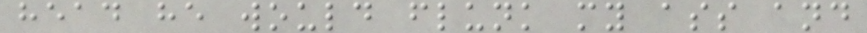head he would flunk my ass and
